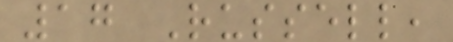17 Russell,
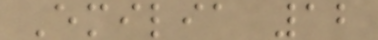Emilia 12
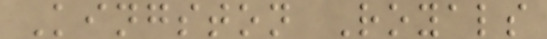Kingston Royals
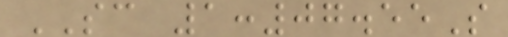SC 1:07.55S
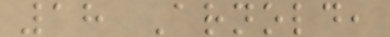18 Arnold,
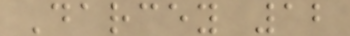Darcey 12
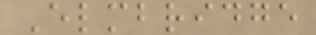Elmbridge
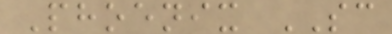Phoenix SC
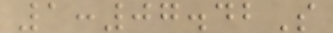1:07.42S
